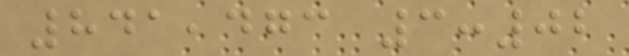841,473 3:02
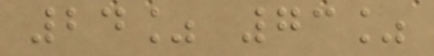24% 73%
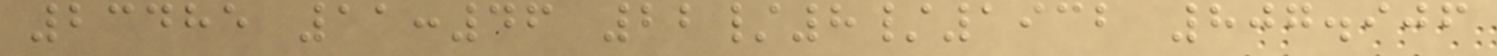23485 11:46 22/8/1932 807.906
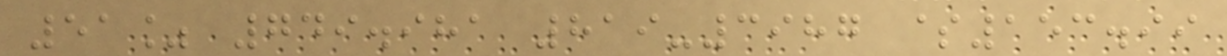51% 749.981 819-3987 $153.99
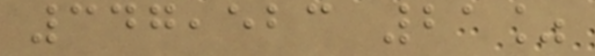347,523 21%
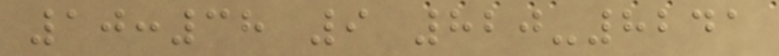10:38 9 820-8241
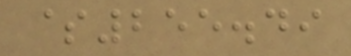$255.49
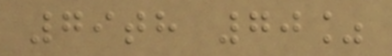79th 70%
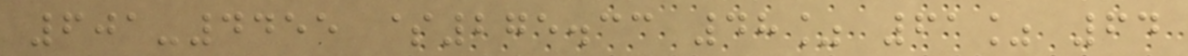601-4455 $275.33 48% 61% 64
